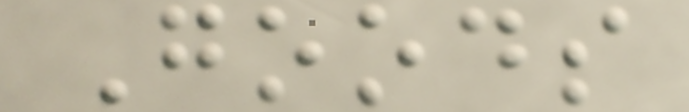Goods
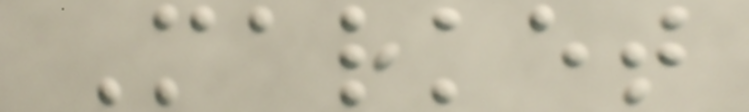Market
